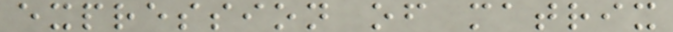expression of matrix
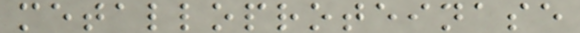metalloproteinase
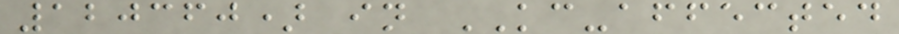120360) in KC-affected
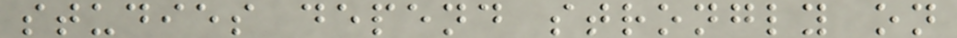studies depend strongly on
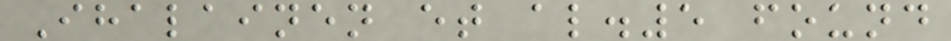Ihalainen et al.5 found
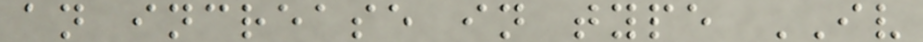an increase in type IV
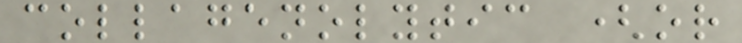collagenolytic (or
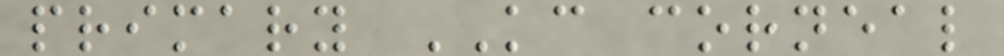primary KC corneal
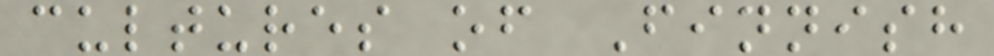cultures of Finnish
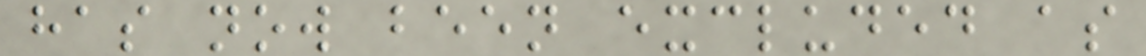has now been excluded as
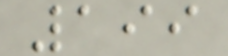199
